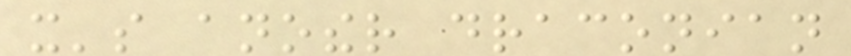it's another draconian
